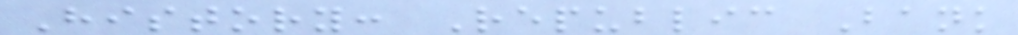History: Republic Bank
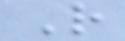R
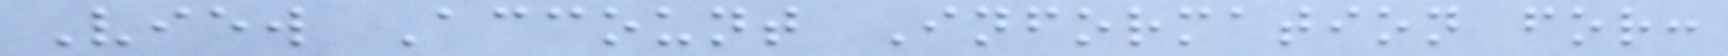View Account Information for:
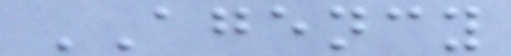AGENCY
